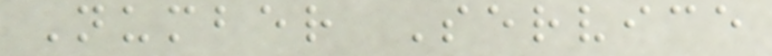Number Service
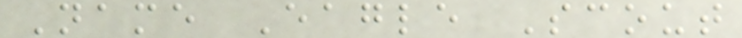Name Eagle Scout
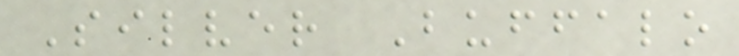Silver Buffalo
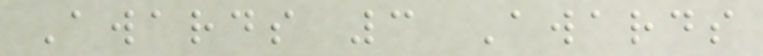Awards 3 Awards
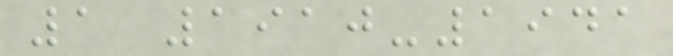1 1910-1941
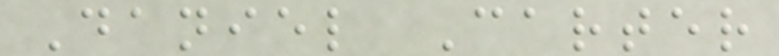Daniel Carter
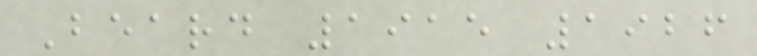Beard 1915 1926
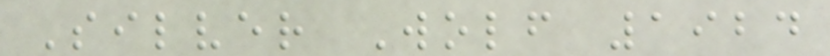Silver Wolf 1924
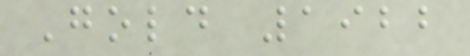Gold 1922
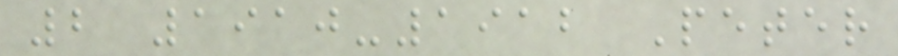2 1910-1912 Peter
